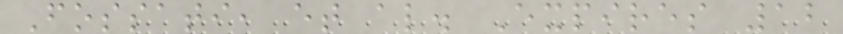Fossati, et al. Expires 12
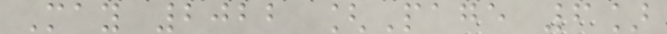May 2022 [Page 6]
